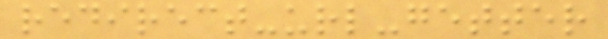redirect-url-getter
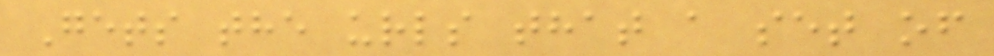Gets the urls that a set of
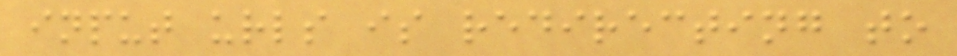input urls is redirecting to
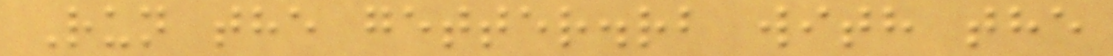Run the getter.rb with the
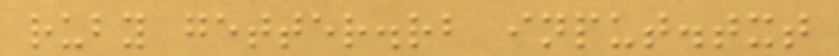ruby getter.rb input.txt
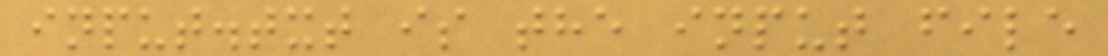input.txt is the input file
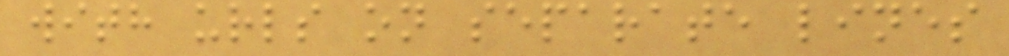with urls on separate lines
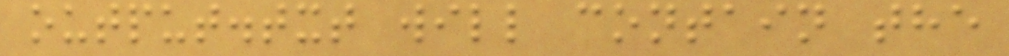output.txt will contain the
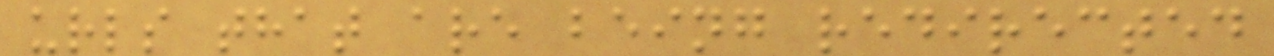urls that are being redirected
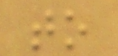to
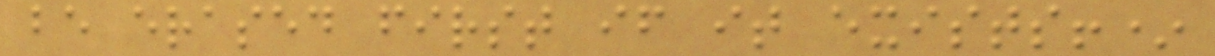be erased first if it exists!*
